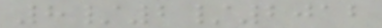8/2/2012
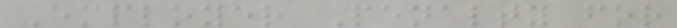Employer Penalty for
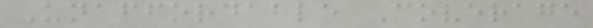Unaffordable Coverage
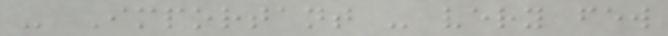- Important - very few
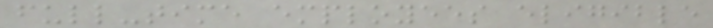full-time employees eligible
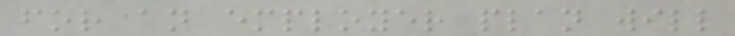for an employer plan will
